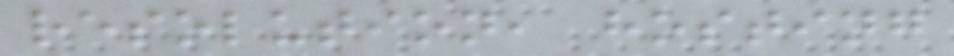resolution, hosting
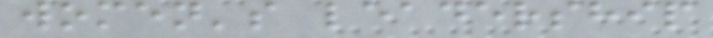women's leadership
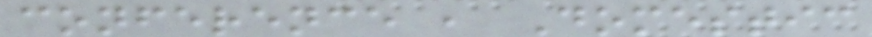conference , Domestic
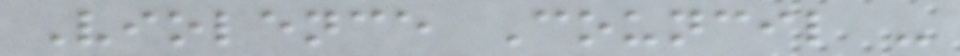Violence Council -
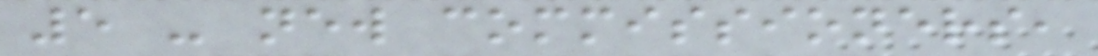5 - new commissioners,
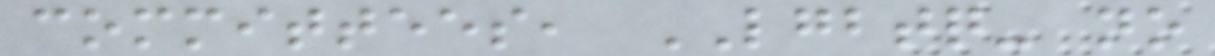committees, LGBTQ- no
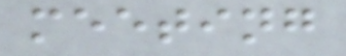meeting
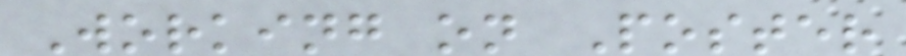Working on Poster
